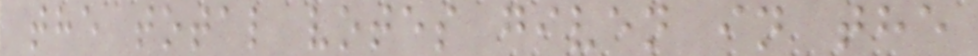the total votes given in the
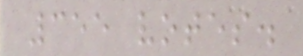355 votes.
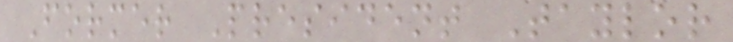Former President Taylor
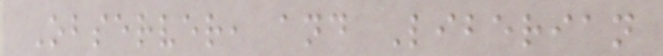Observer, and Liberian
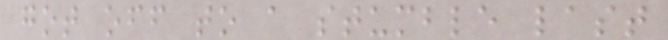got off to a stumble last
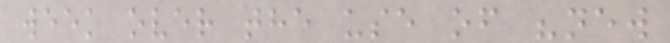week over the use of "new
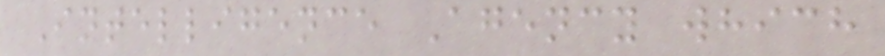Intelligence Agency which
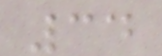34
